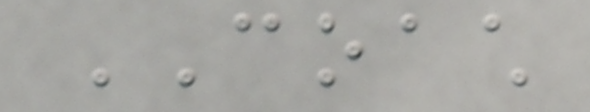COACH
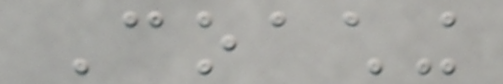Coaching
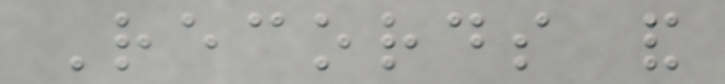Records and
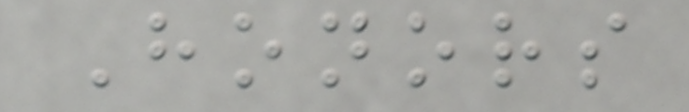Honors
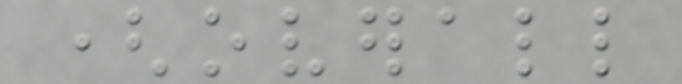(overall
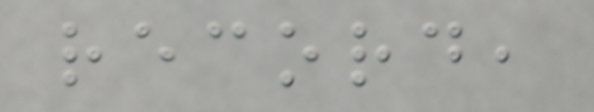record,
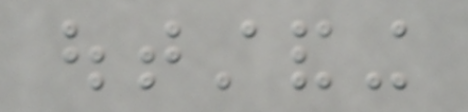outstanding
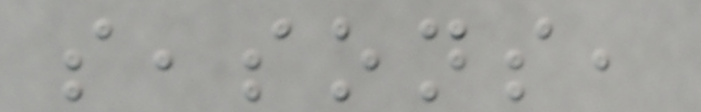seasons,
